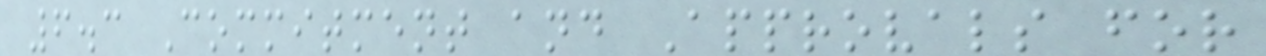6.3 Commitment and Approvals for
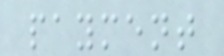payment
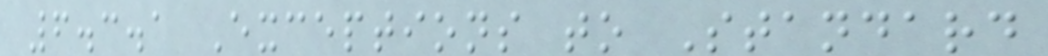6.3.1 Exceptions to Standard
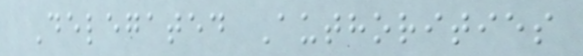Delegated Authorities
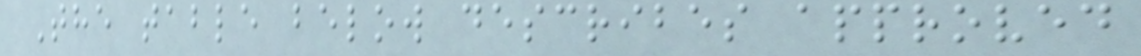The table below describes approved
